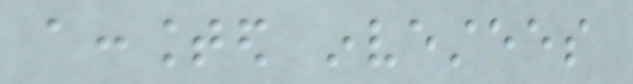accounted investees
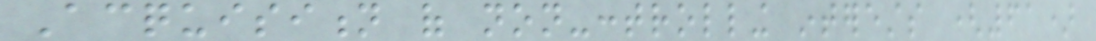Acquisition of non-controlling interests (61)
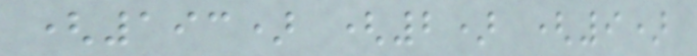(193) (2) (9)
